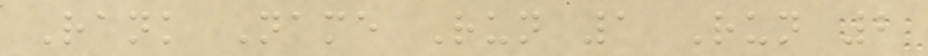Rank Name Run 1 Run 2
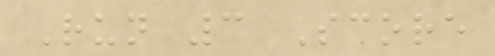Run 3 Score
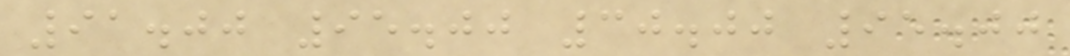91.00 95.00 30.00 95.00
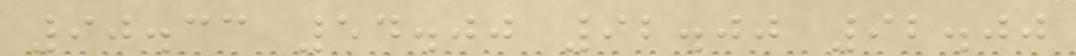90.33 54.00 92.00 92.00
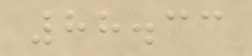88.33
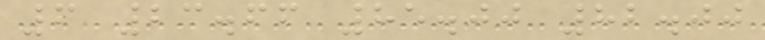6 23.66 85.00 82.00
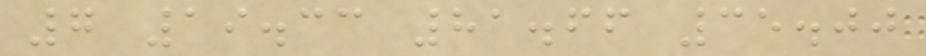7 19.33 81.66 35.00
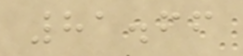81.66
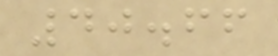40.66
